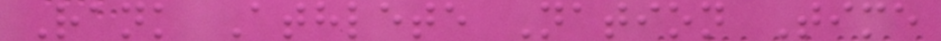Rank Athlete Nation Time
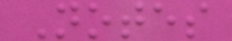Notes
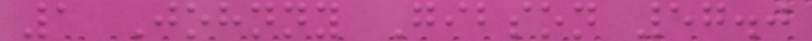1 Johnny Gibson 57.0
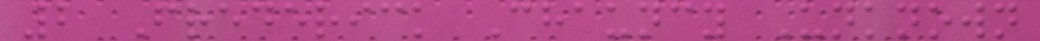2 Frederick Chauncy Unknown
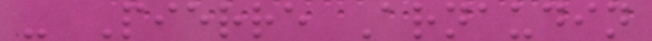- Pierre Arnaudin
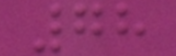78
